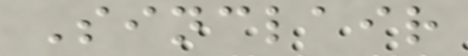Sinclair
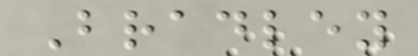Bradley
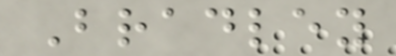Bradley
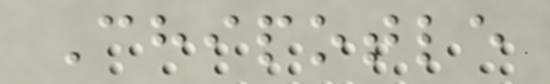Chipotle
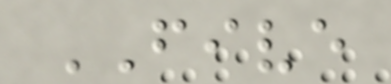FIVE
